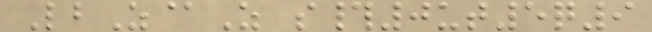LbZ@Z s#0ut5q9
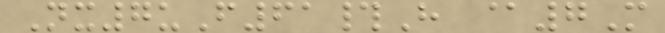Nx7uF61#H @7M
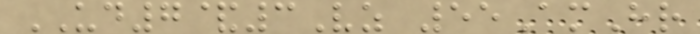UD7&3Vz 55AmHr
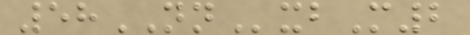58NNxbM2
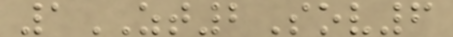1ZT2Sov6
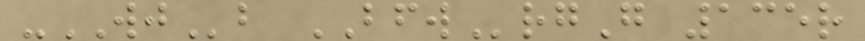-WJb BFWrgG 135r
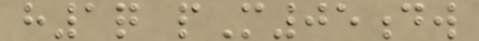h1q pM05dw
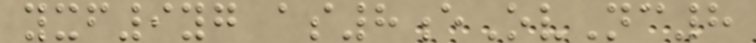yxf9yg as8eOvNc8
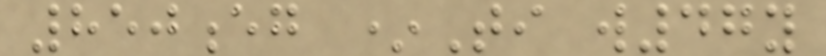850eg *Ti w47y
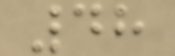48
